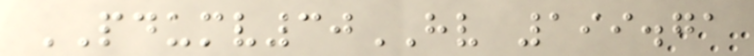PDUMV30HV 199.71
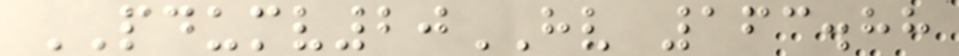PDUMV20HV 163.88
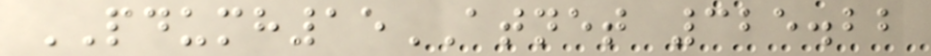PDUMH15ATNET 325.22
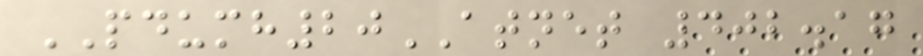PDUMH20ATNET 402.17
